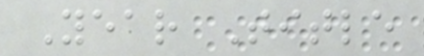Year Title
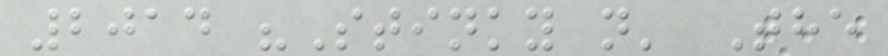2014 "Stinky n' The
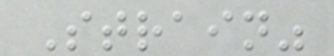Strain"
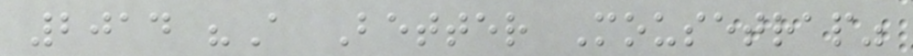2014 "A Better Mousetrap"
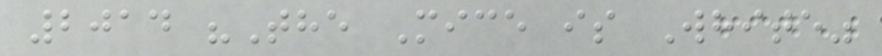2014 "The Mice is White"
